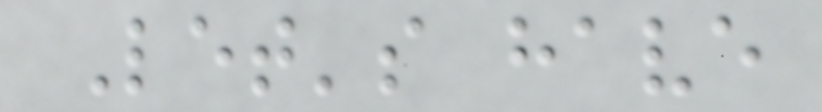Let's have
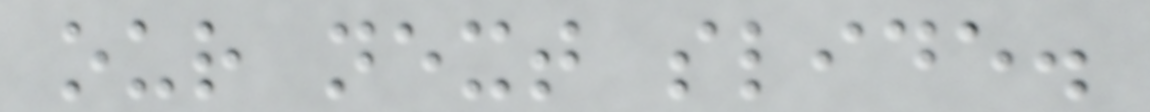our next slide.
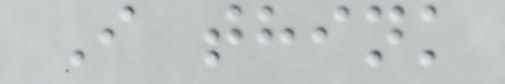I think
